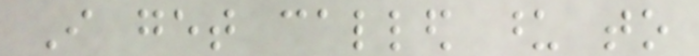I get called upon to
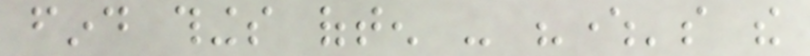find things often - "where's the
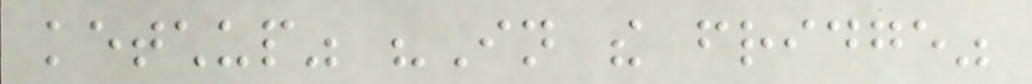ketchup" "In the fridge"
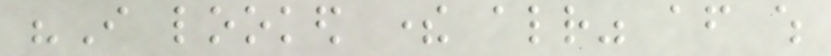"I looked there already" after which
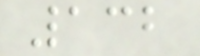132
